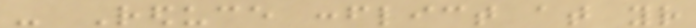- Reduce conflict at your
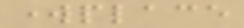workplace
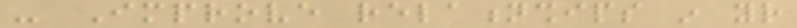- Improve relationships in your
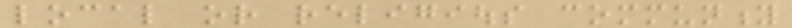local or religious community
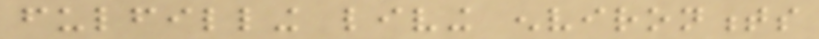fulfilling living environments
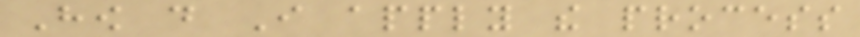How do I apply the process
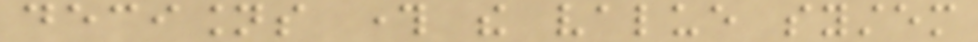decisions through the value system
